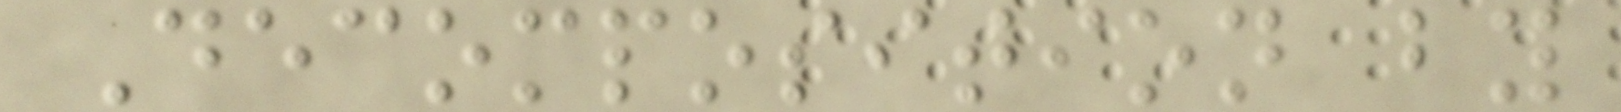Decomposition by
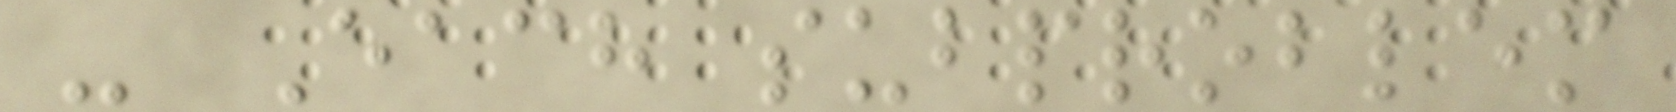- Each subproblem
